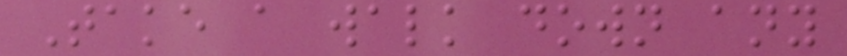Take a walk down any
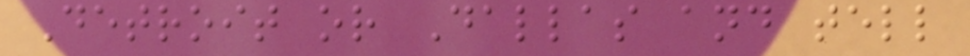Detroit or Dallas and tell
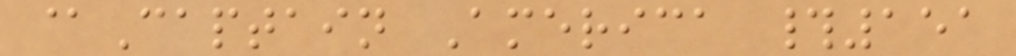@Captain America #151
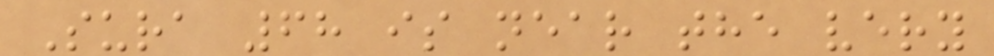Sura 68 is near the very
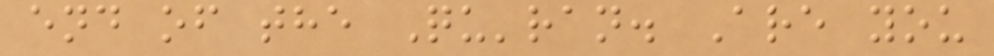end of the Qu'ran. Are you
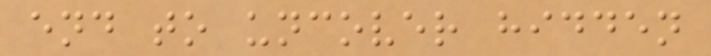end to uncover hidden
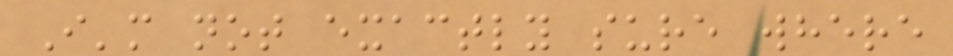I'm not exactly sure where
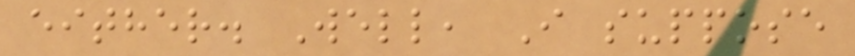either. Well, I suppose
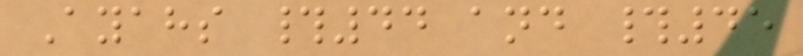Ayahs #44 and #45
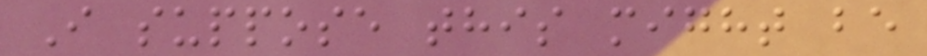I suppose this might be
